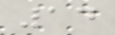14
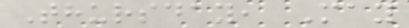Thursday, May
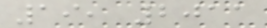19, 2011
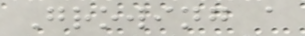Growing a
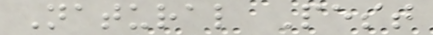Natural Pest
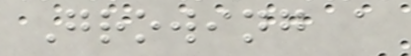Growing a
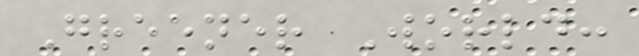Greener World:
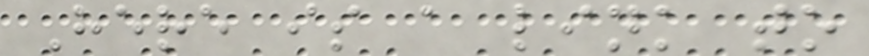Here is a link to
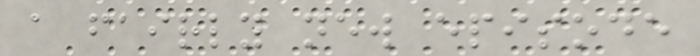a fairly new episode
